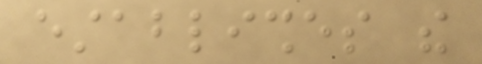establishes the
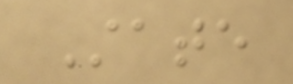State
